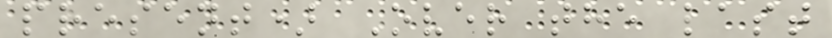present) Over the last
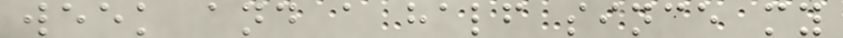week and a half since my
